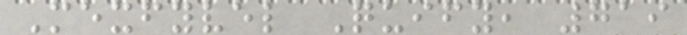Mexfyvel Quify, 719
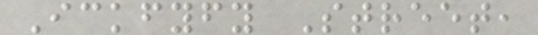Ickfyfy Street,
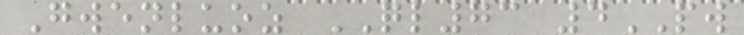Gwenluoz QL73 4PW
